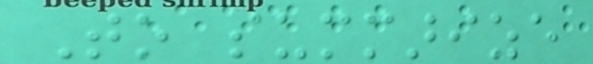To summarize
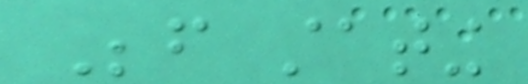Before stating
